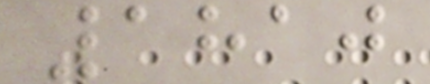1810
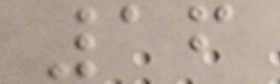16
